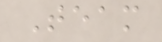Team
